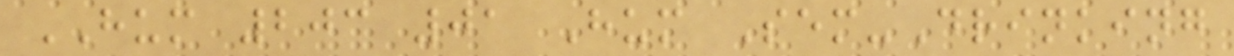HUM 203 01 Hum Sem-Drinking
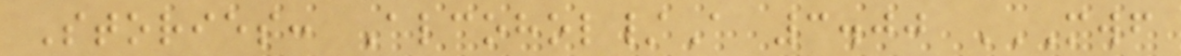Stories: Alcohol/A 3.00 MWF
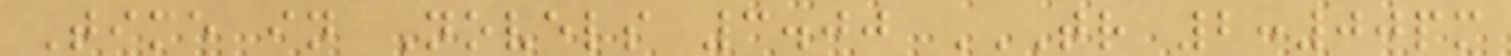Time in Novels 3.00 TR 2:00PM
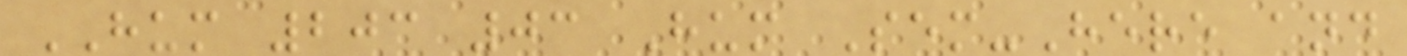HUM 203 03 Hum Sem-Here and
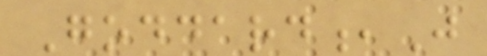Goddard,J
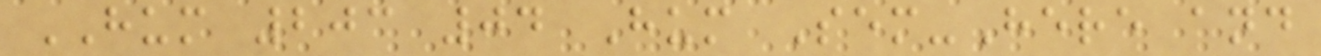HUM 203 04 Hum Sem-Here and
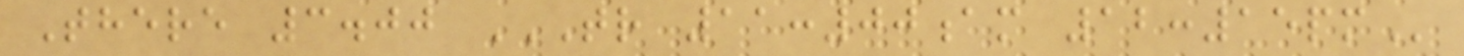There 3.00 TR 11:00AM 12:15PM
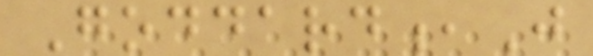Goddard,J
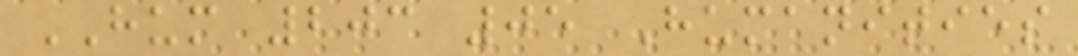HUM 203 05 Humanities
